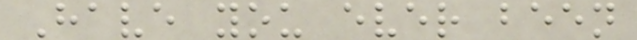Have you ever been
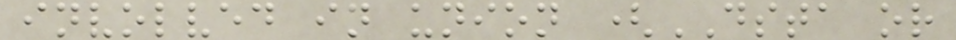involved in union (DSTA or
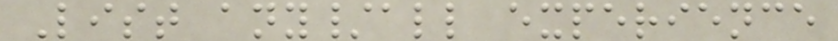List any/all experience
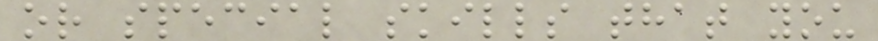or special skills that you
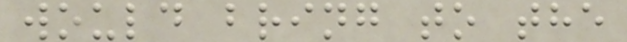would bring to the
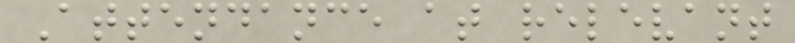Attendance at relevant
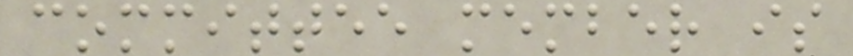committee member is
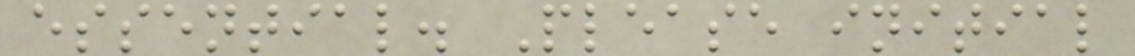essential. Please initial
